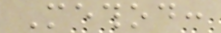Method:
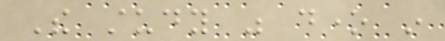The study was done in
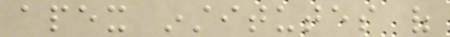apex institutes of
